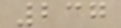237
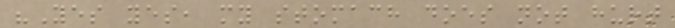"Yes yes, my stomach does not hurt
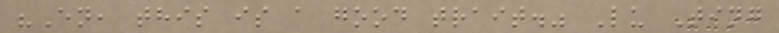"En, this is a good trait." Lu Ting
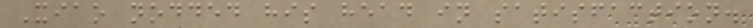Xiao nodded his head in satisfaction.
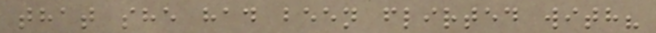that she had been flirted with?
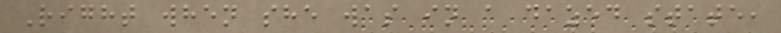Right when she was in a dazed state,
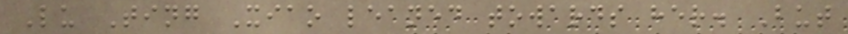Lu Ting Xiao leaned towards her. But
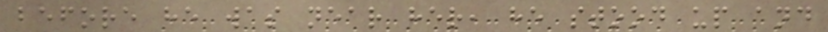before he was near her, he stood up and
